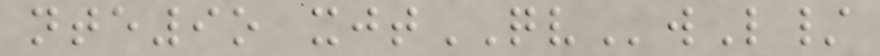nte9o xjtQVwL/
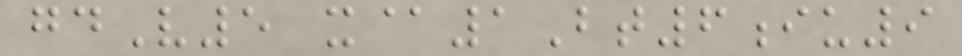gdV5 x@1Bt6iu9
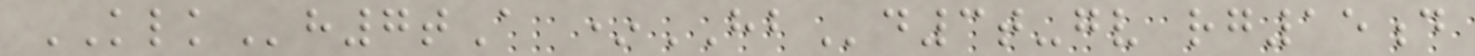KLKh7tA *HBd3t-gv rg15d
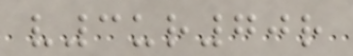v3ur70r
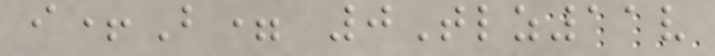i+B= 0Tlz11v
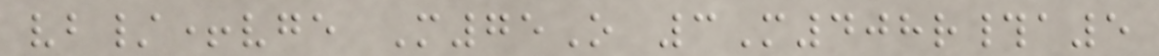vb/+vge M75O 3M408r#a5
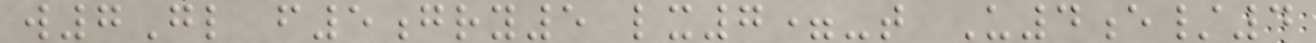w7Gl f5gry5 lx7=-t U4e/4
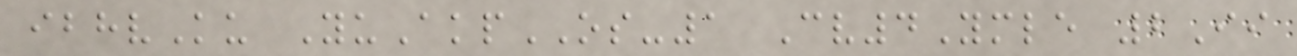ibhvKu YuAkpOS-1 Cv4Ymle 2Ii
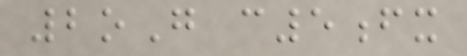2oG c5fx
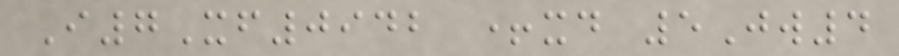I7Xf0942 +xd 5Jw4
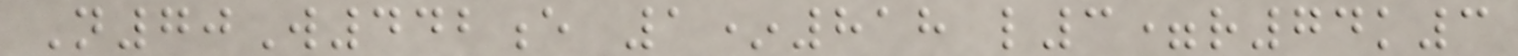N70W442e 1*818 l3=r74k3
